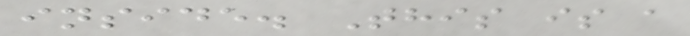inside. This is a
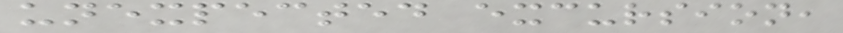unexpected excursion,
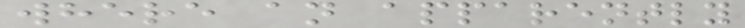where an apparently
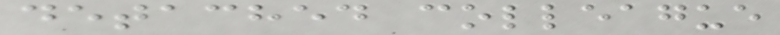detached colleague
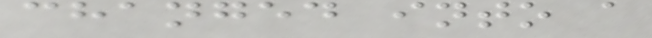changed into a
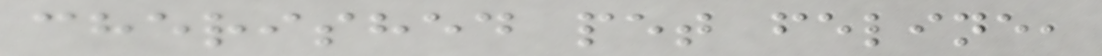cherished pet feline,
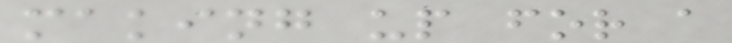making up for a
